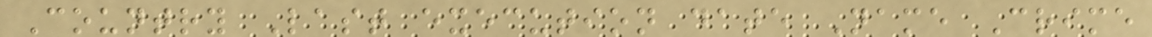Country Last execution date Name Crime
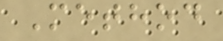Method
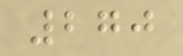270
